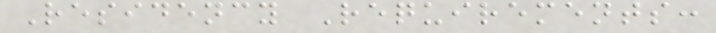Residency Requirements:
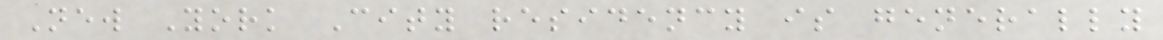New York City residency is generally
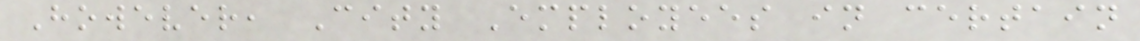However, City Employees in certain
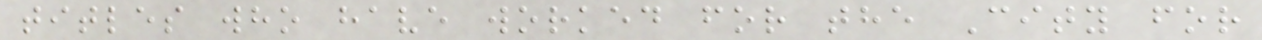titles who have worked for the City for
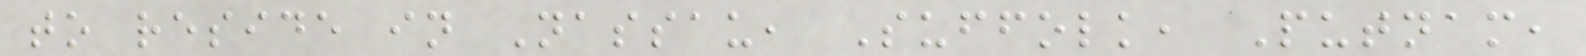to reside in Nassau, Suffolk, Putnam,
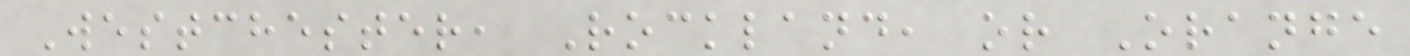Westchester, Rockland, or Orange
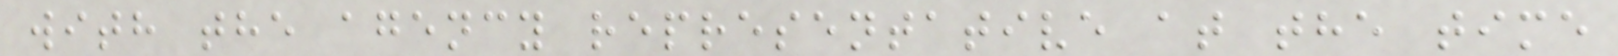with the agency representative at the time
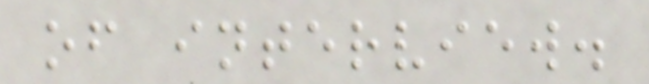of interview.
